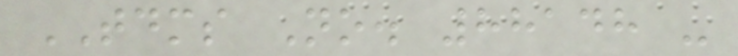TDMS No. 88148 -
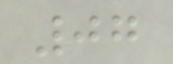07
